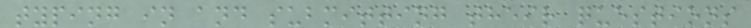typing in and submitting their questions
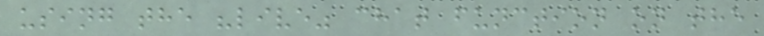using the "live" chat function on the
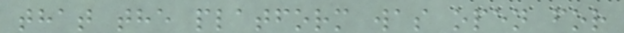that the platform was open for
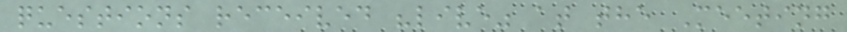questions received "live" at the Meeting
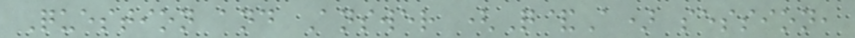Question and Answer (Q&A) session,
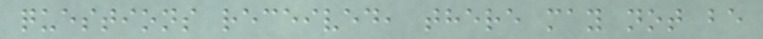questions received, there may not be
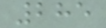285
